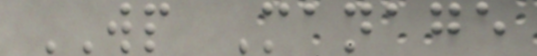WP Manage
